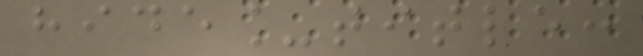hide_title:
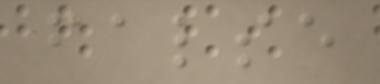false
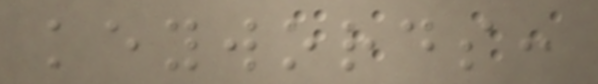keywords:
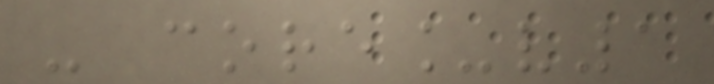- core_v1
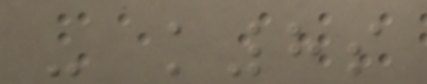- k8s
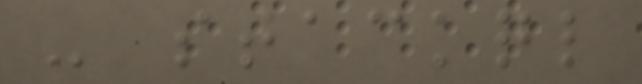- stackql
